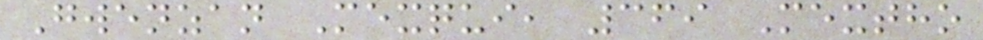Gwenzan Mexqui, 369 Mextho
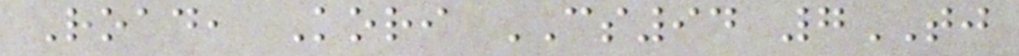Road, Kori CS94 7TJ
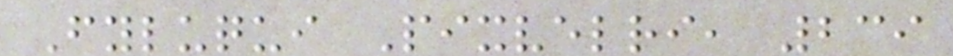Fyluqui Pixvelri, 239
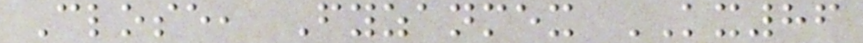Close, Fyzanmex KX86
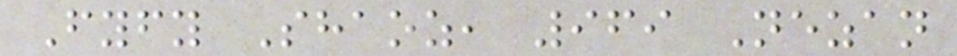Fyfy Shaoz, 969 Nezan
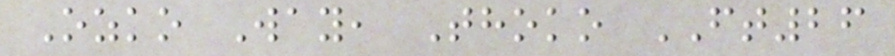Ozko Way, Thoko FT26
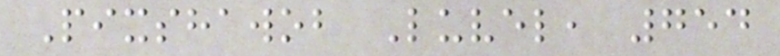Pixshawob Luvel, 754
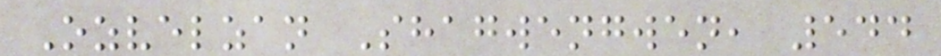Ozvelzan Shagwengwen, 544
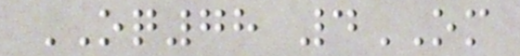OQ78 4OM
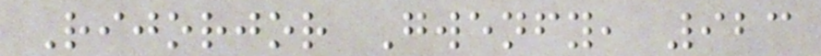Rijorjor Gwenfy, 923
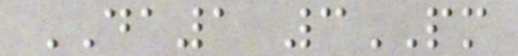DA1 3PM
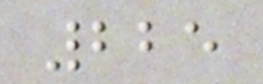225
